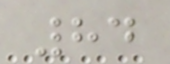84
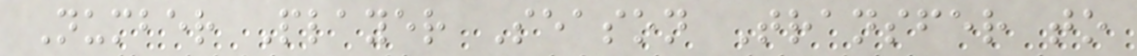Number Player Season Transfer to
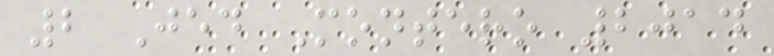2 Jed Montero 2014
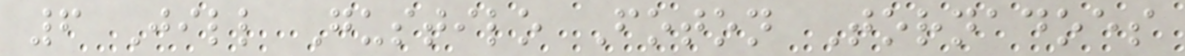6 Jill Gustilo Foton Tornadoes
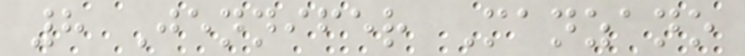8 Jennifer Manzano
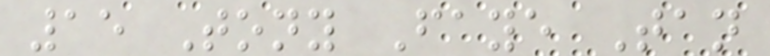15 Tony Faye Tan
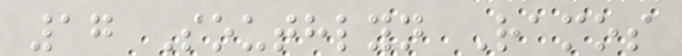17 Southlyn Ramos
